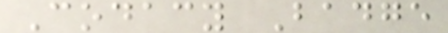Codacy Badge
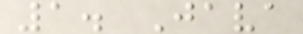1. Java
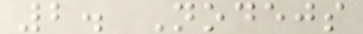2. Nodejs
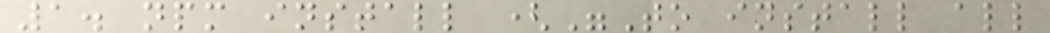1. npm install ("To install all
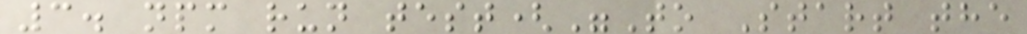3. npm run test("To Start the
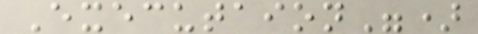Executaion")
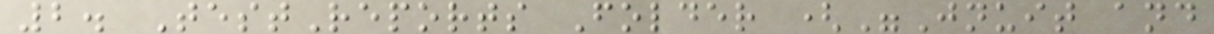2. TestReports Folder ("Jnuit and
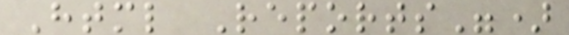Html Reports")
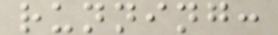running:
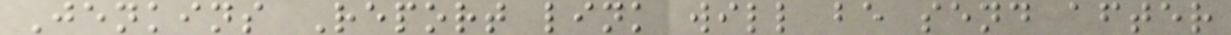Jenkins Report link will be send after
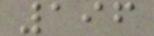196
